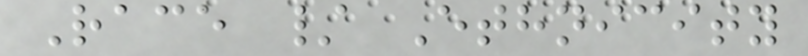Race / Ethnicity
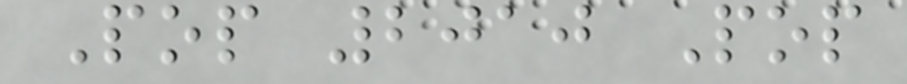Pop 2010 Pop
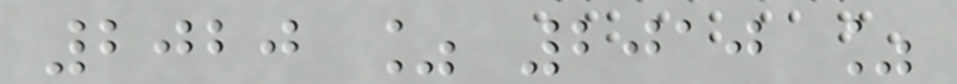2020 % 2010 %
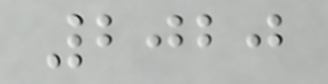2020
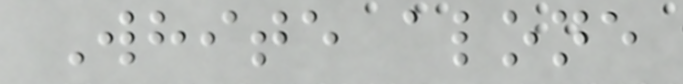White alone
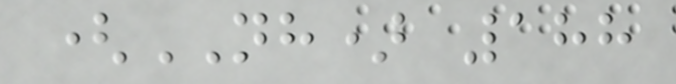(NH) 188
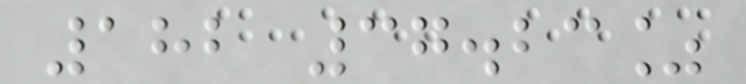182 37.23%
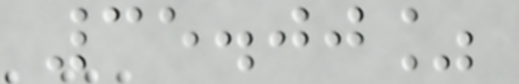35.00%
